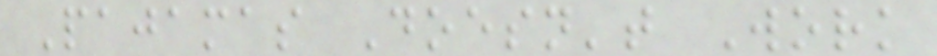Pajamas Doesn't Work
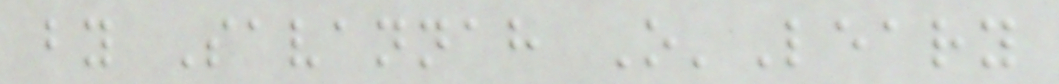by Savannah O'Leary
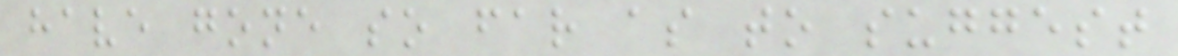have gone so far as to suggest
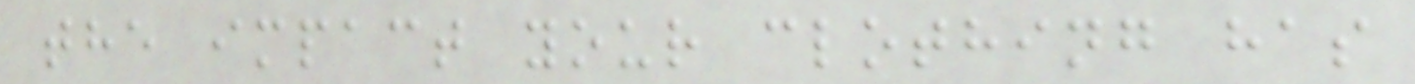the impact your clothing has
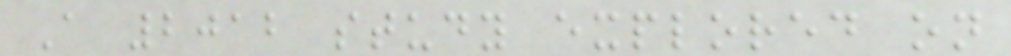A 2012 study explored on
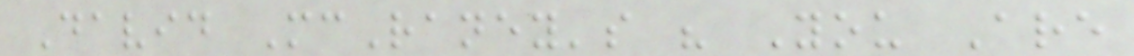David McRaney's " You Are
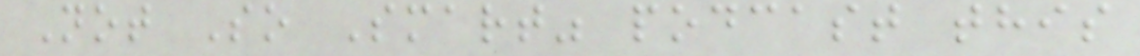Not So Smart" podcast this
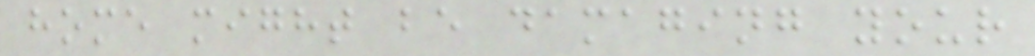home might be damaging your
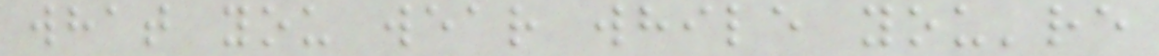what you wear while you're
